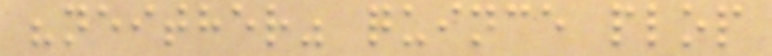"neither" quince plop
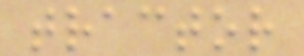tractor
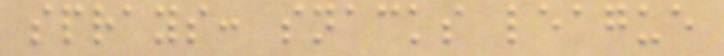sprays: snacks league
